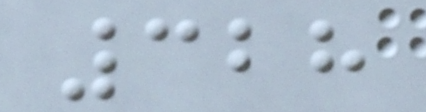328
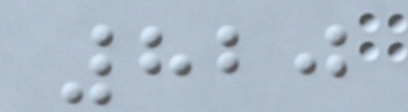820
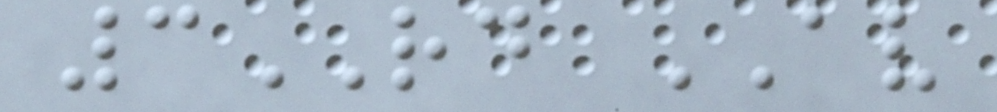3RD AV
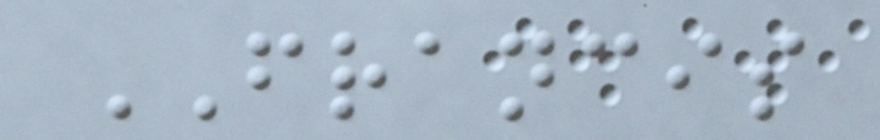FRANCIS
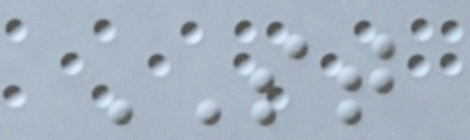ST
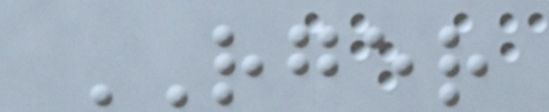RGER
